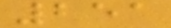251
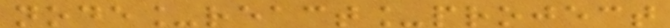node_react_project
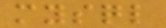mysql
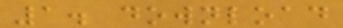1. download
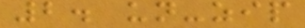2. un-zip
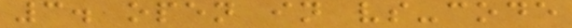3. open in vs-code
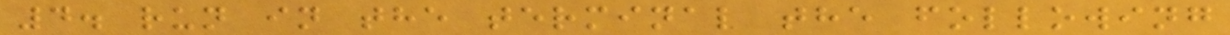4. run in the terminal the following
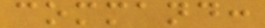command:
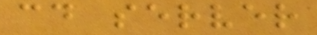cd server
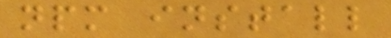npm install
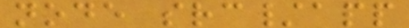node src/app
